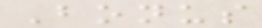Bonus
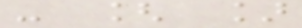- [ ]
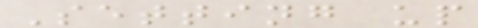Setting up
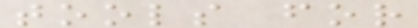tools for
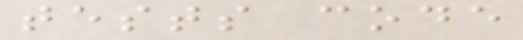tests code
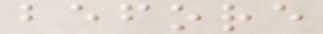before
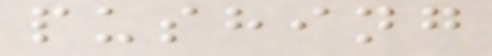pushing
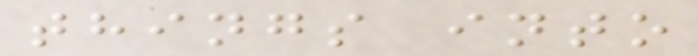things into
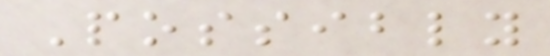Possibly
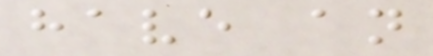have an
